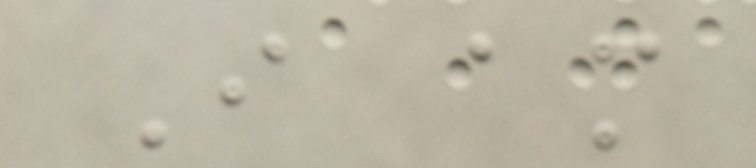I am
